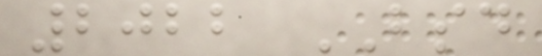2022 BSD
